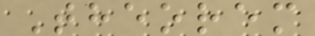Theorem
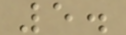5.
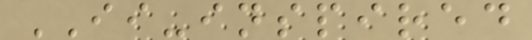II-inspired
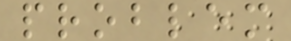problem
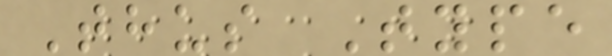Thus Type
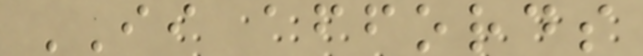II affords
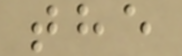the
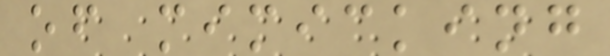of mimicking
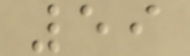59
